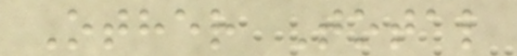Other Total
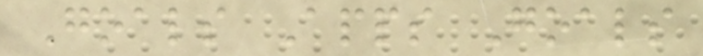Goals Apps Goals
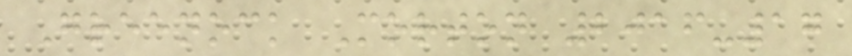Greenock Morton 2016-17
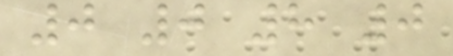0 0 8 0
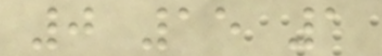0 15 1
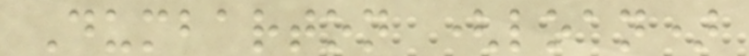Dumbarton (loan)
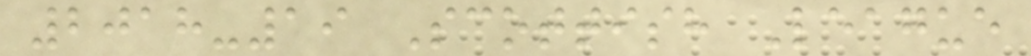2018-19 Scottish League
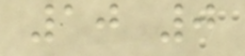10 0
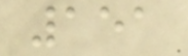151
